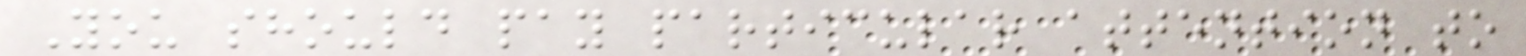You should pay particular attention to
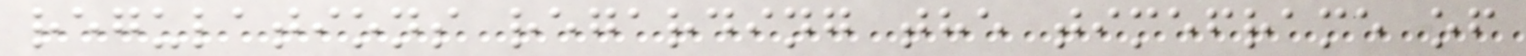regulations regarding the timeframe of
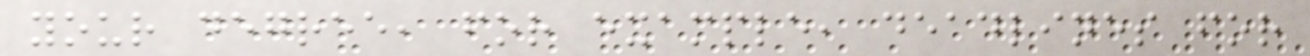your degree, for example, deadlines for
